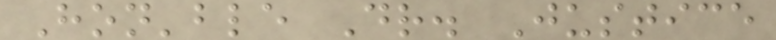Hon'ble Dr. Justice
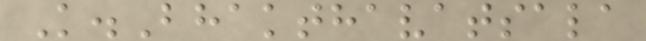K.Bhakthavatsala
